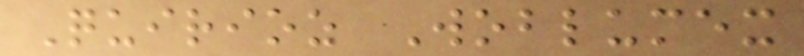Quirioz Woblumex
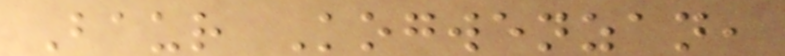Baur Kogwenzan,
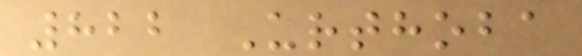822 Urthoba
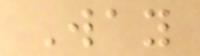Way
